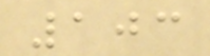103
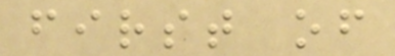first of
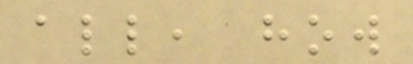all, how
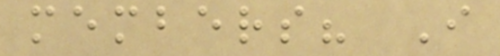members? I
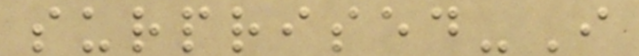surprised-I
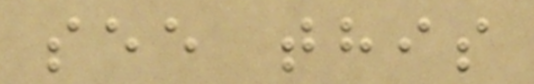see this
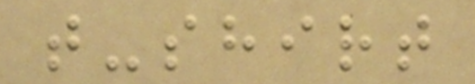t-shirt
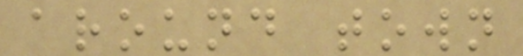around town
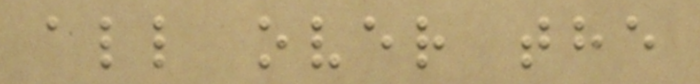all over the
